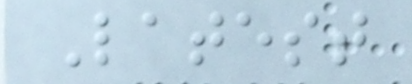Latest
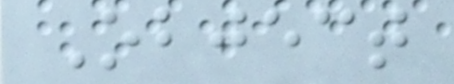Object
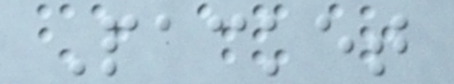Packet
